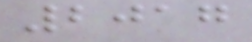2017
